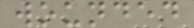wounded
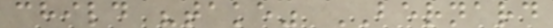child "take" BERNARD
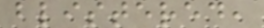blistered,
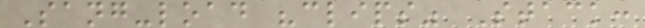Sang-load "clips" Stack:
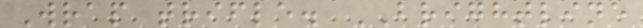Wrap trifle. BRIGHTLINE
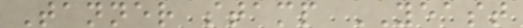Tanner stamp YEAST
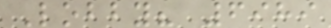Lobby? 6989
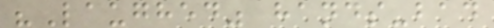"Laughed" hands-bad
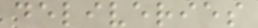deliveries
